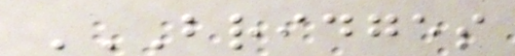BRIDGES
